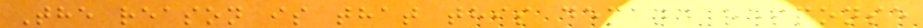The reason is that this demand response
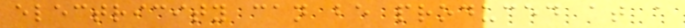electricity can be produced at a
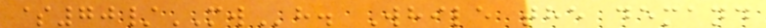$70/MWh. While the demand
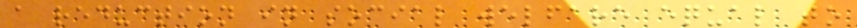a reduction in social welfare equal to
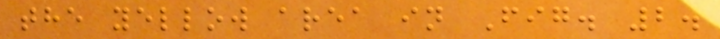the yellow area in Fig. 2.
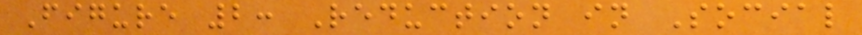Figure 2: Reduction in Social
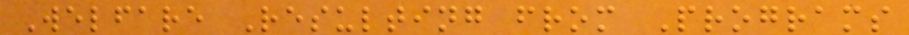Welfare Resulting from Programs
